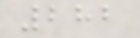282
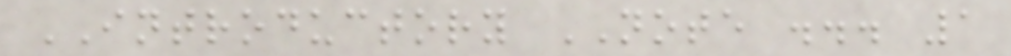INTRODUCTORY NOTE ... 1
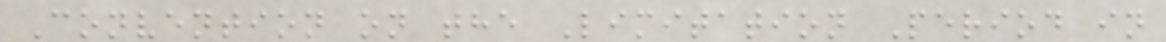Convention on the Limitation Period in
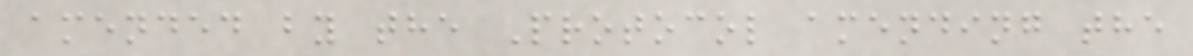amended by the Protocol amending the
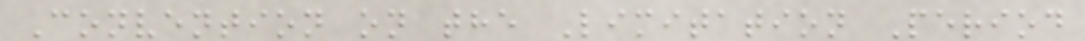Convention on the Limitation Period
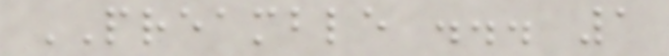PREAMBLE ... 1
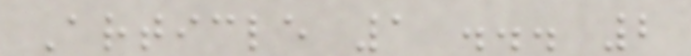Article 1 ... 2
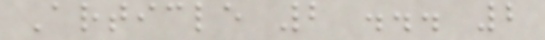Article 2 ... 2
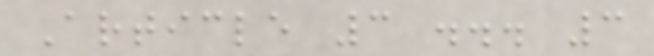Article 3 ... 3
